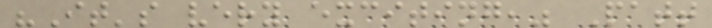"It's very exciting," Patt
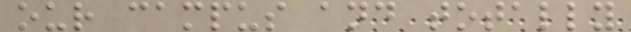our campus and totally
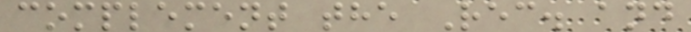complement the Rec. and
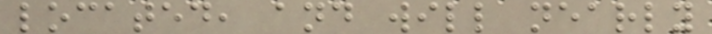located, and will nearly
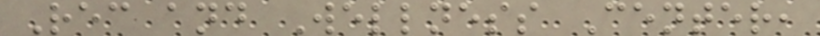Rec and Wellness Center,
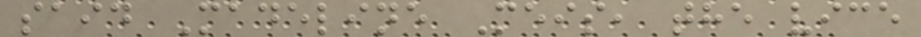said Madeline Meis, the vice
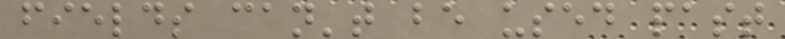fields can't be used past
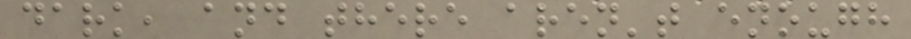dark, and there aren't enough
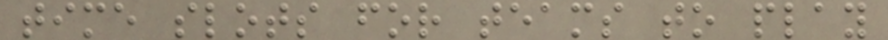time slots for teams to play
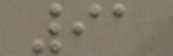91
